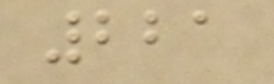221
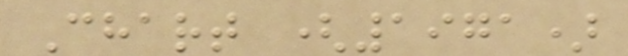Chart (1971)
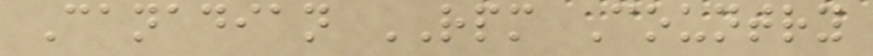Canadian RPM Country
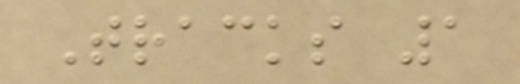Tracks 1
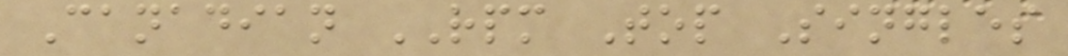Canadian RPM Top Singles
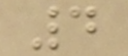4
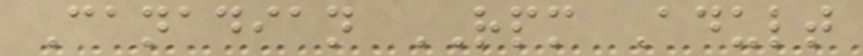Canadian RPM Adult
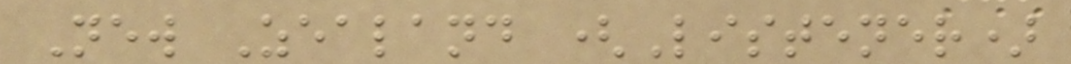New Zealand (Listener)
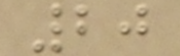20
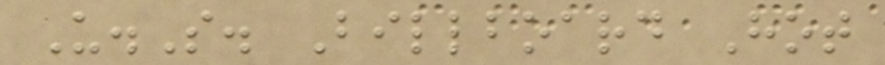U.S. Billboard Hot
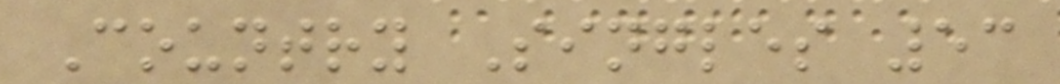Country Singles 53
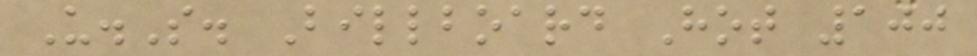U.S. Billboard Hot 100
